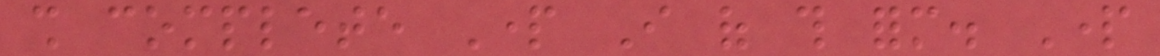shall complete Part I of this form. Part
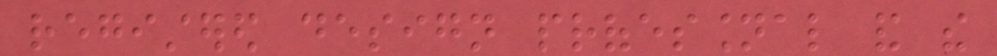registered design professional and the
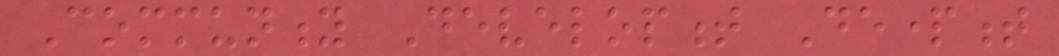Community Development Department
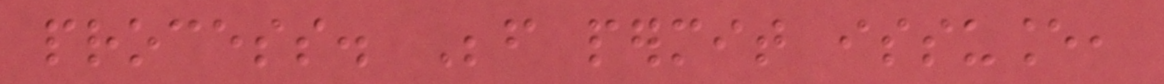process. Before permit issuance,
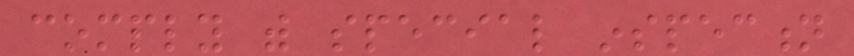comply with special inspection
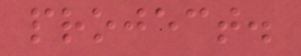project.
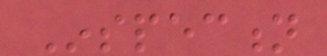Inspection
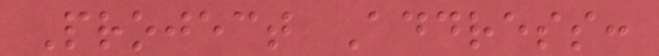Project Address:
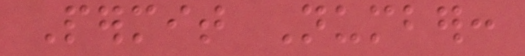Permit Number:
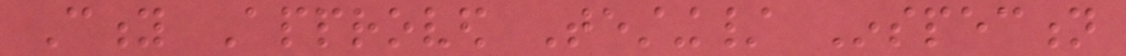City Approved Testing/ Inspection
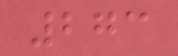273
